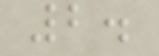2.
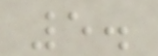5.
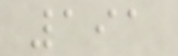191
